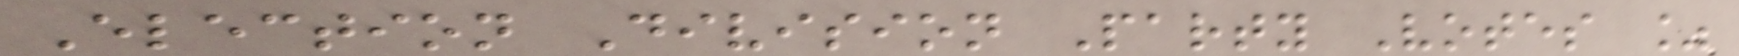Election Division Party Votes %
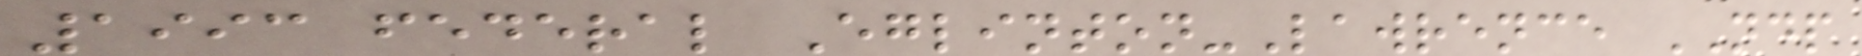1993 federal Eglinton-Lawrence NDP
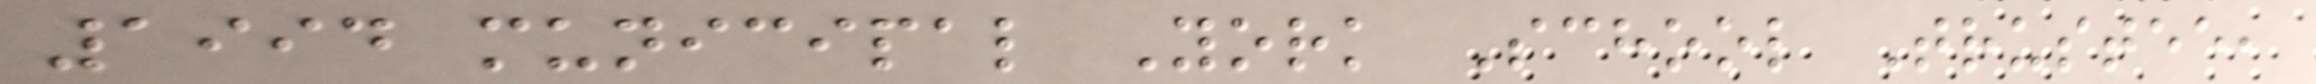1994 municipal York School Trustee,
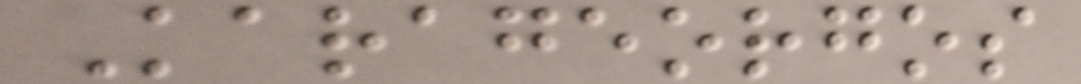Karageorgos
